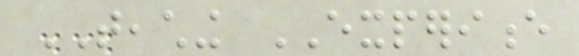TEACHING EXPERIENCE
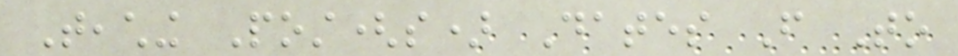Teaching Post(s) Dates From To
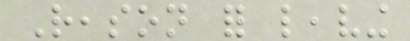Reason for leaving
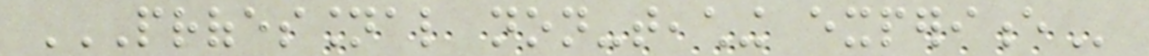PROFESSIONAL NON-TEACHING EXPERIENCE
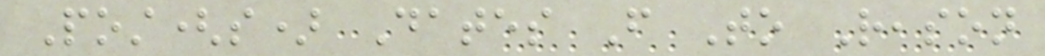Post(s) Dates From To Reason
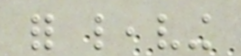for leaving
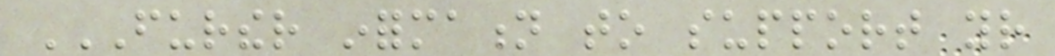FURTHER INFORMATION TO SUPPORT YOUR
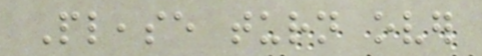Please turn over
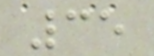35
